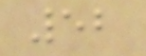52
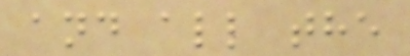and all the
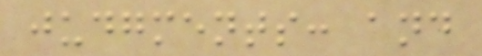judgments: and
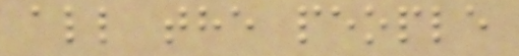all the people
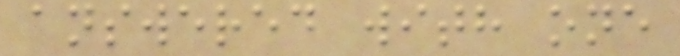answered with one
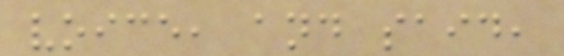voice, and said,
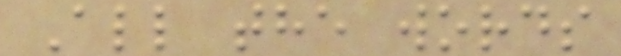All the words
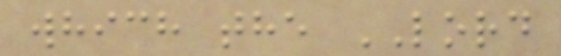which the LORD
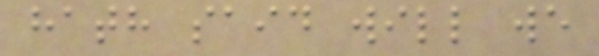hath said will we
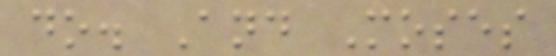do. And Moses
